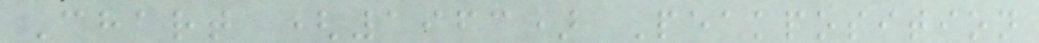Chart (1963) Peakposition
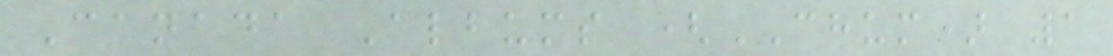Canada Albums (CHUM) 1
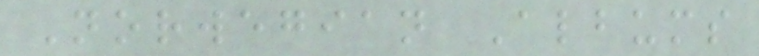Norwegian Albums
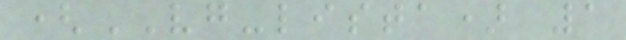(VG-lista) 1
